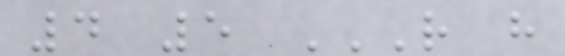4 5 R H
